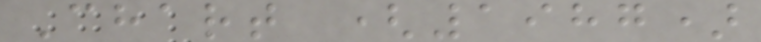Chart (1987)
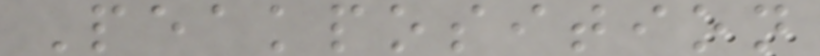Peakposition
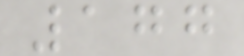177
